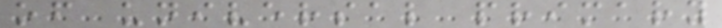of universal primary
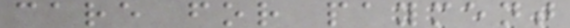care for payment
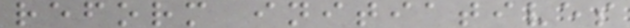reform initiatives
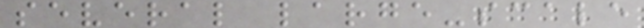several large-scale
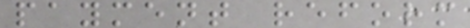payment reform
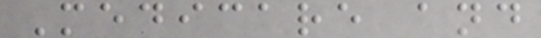Medicare and
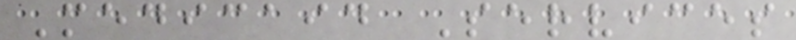Medicaid Services
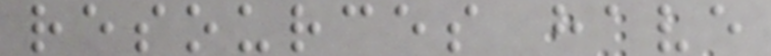resources have
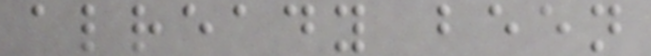already been
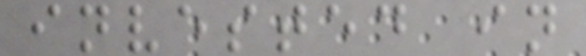invested in
